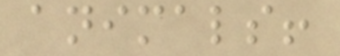animals!
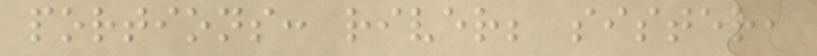portions: river; sister,
